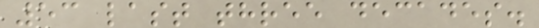53 last three decades.
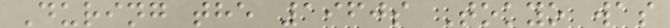During the 1960s Tokyo was
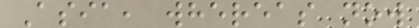Asia, whereas now
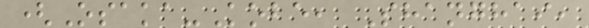(Osaka-Kobe, Shanghai,
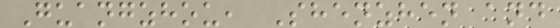Guangzhou, Shenzhen and
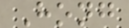Hong
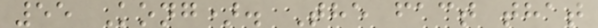55 Kong). The fact that
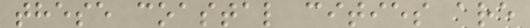these coastal cities are
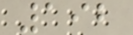192
